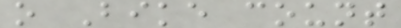o Bike count
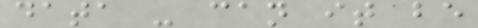data - can it be
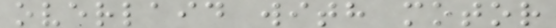overlaid with motor
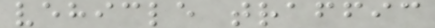vehicle traffic
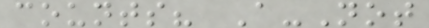counts? A-Not
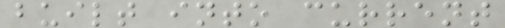built into current
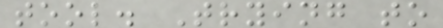tool. Trying to
